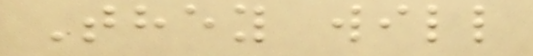They will
